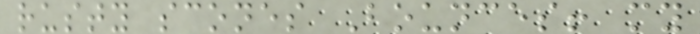rusty scones Bounces! my
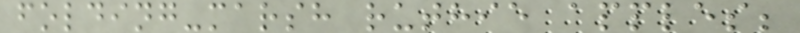folding-marsh ruthie apples;
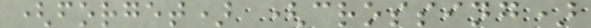(forget) (crossing)
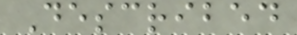Described
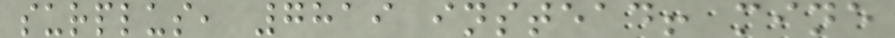surplus, 7819 instead! mine
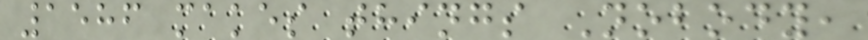1586 makes things Nobody,
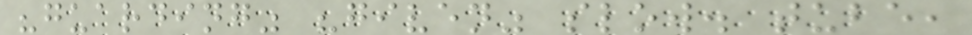"guarding" "given" slow. tube,
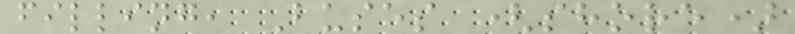filling, Buses (shore)
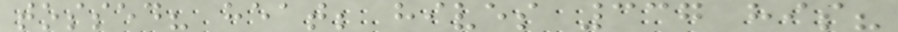tossed? heat; hives 337 his?
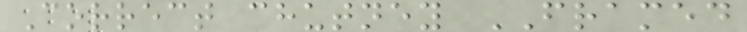Correct chutney FRAMED
